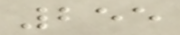255
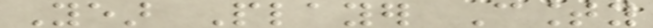Year Player County
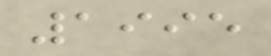1995
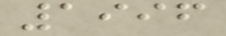1996
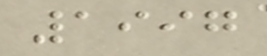1997
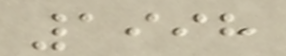1998
